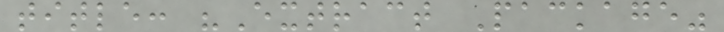title: "Extract Package"
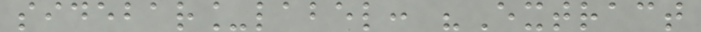sidebar_label: "Extract
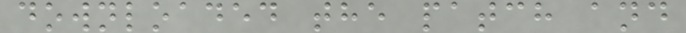downloaded the patch and
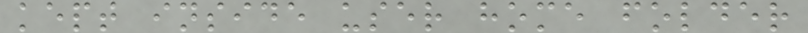kept inside user home folder
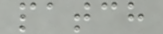patch
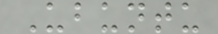Ubuntu
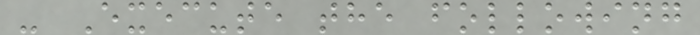- Execute the following
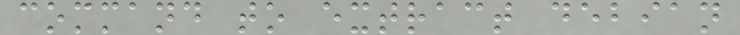command to extract debian
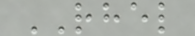RHEL
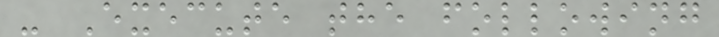- Execute the following
